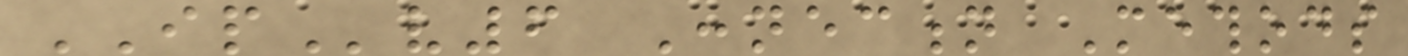IPv6 Connection Methods
